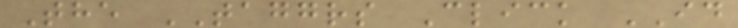The TAGGRS Click ID
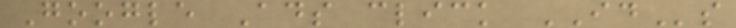Google Ads click IDs
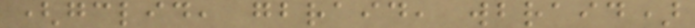(gclid, gbraid, wbraid)
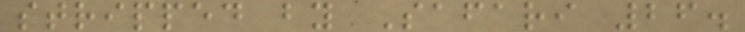stripped by Safari 26.
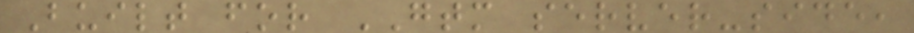Built for GTM server-side,
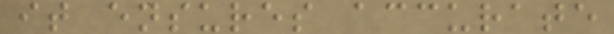it ensures accurate
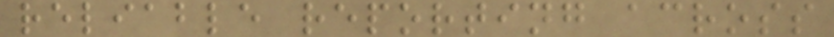reliable reporting across
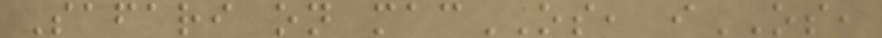Safari on macOS, iOS,
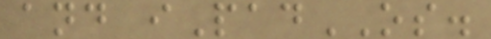and iPadOS.
